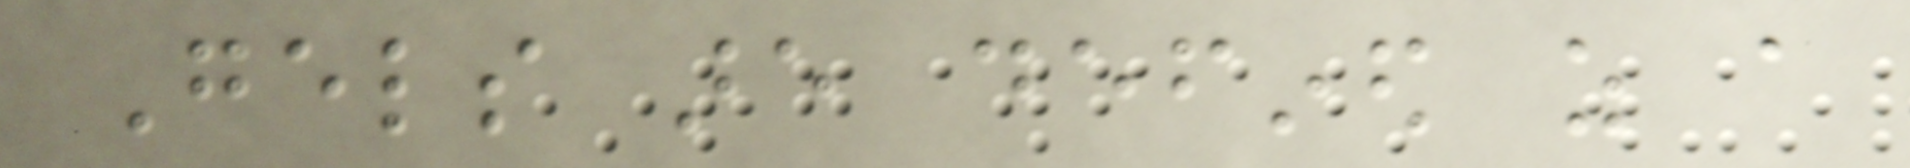Gels are defined as a
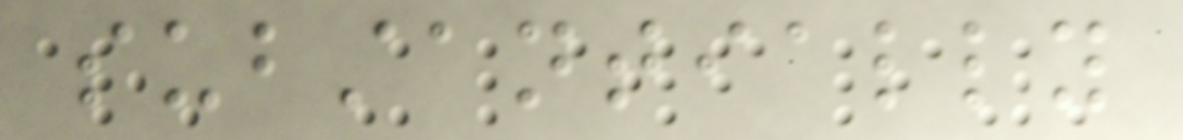substantially
